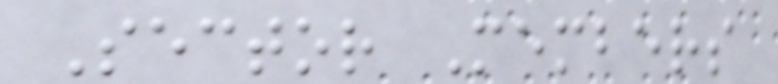Sector Members
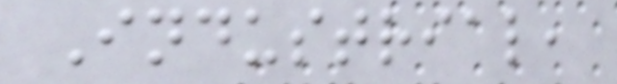Industrial,
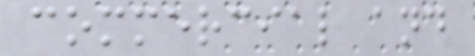commercial and
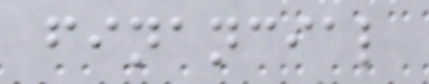financial
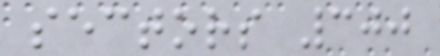sectors 300
